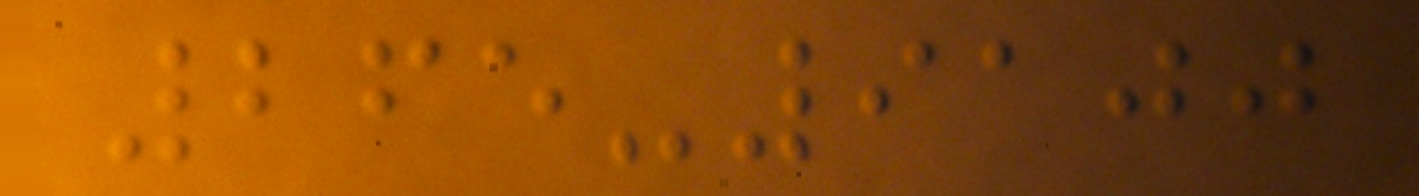265-9100
